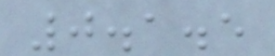0.1.5
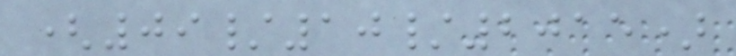(09/10/2015)
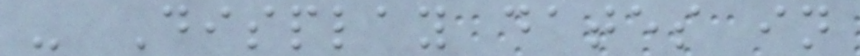- Display dates in
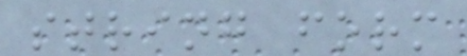string form
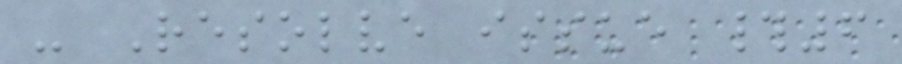- Resolve issue #6
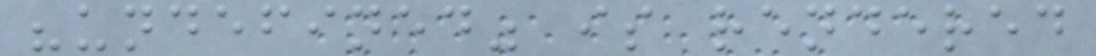"undefined" is rendered
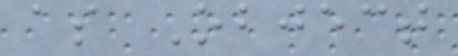as Object
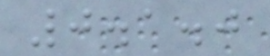0.1.0
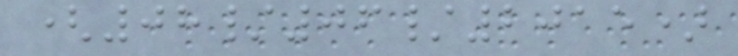(08/06/2015)
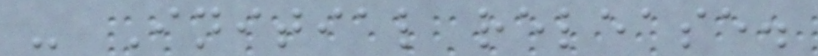- Initial release.
